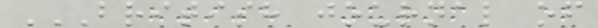BRITISH JOURNAL OF
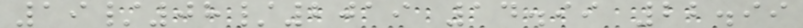19/08/2019 14.99 22.99
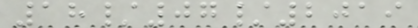18/07/2019
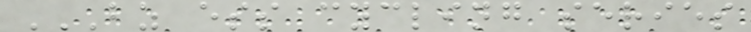BZ ESS CYCLING SERIES
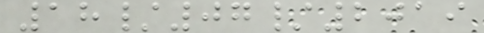18/07/2019
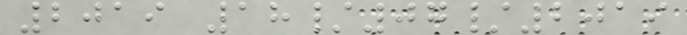2019 18/07/2019
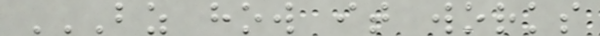BZ HOW IT WORKS
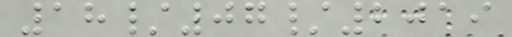18/07/2019
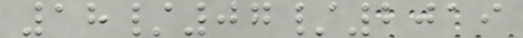18/07/2019
